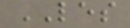LES
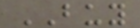BUY
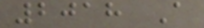2018 A
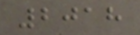2018
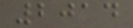2014
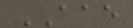AAE
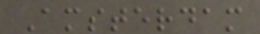Amsterdam
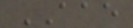AAE
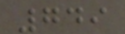749
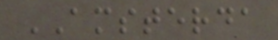AMSTERDA
